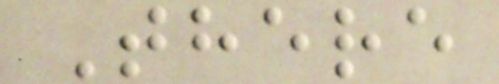There
